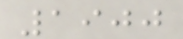1900
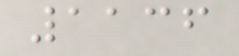1136
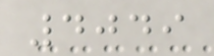4049
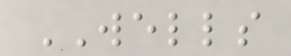WELLS
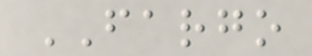FARGO
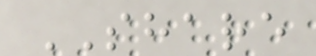SHARE
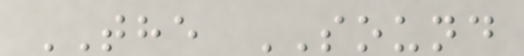THE SOUND
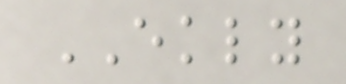EKLY
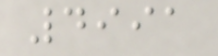4991
